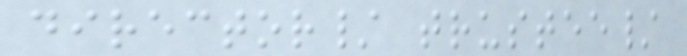director/ trustee/
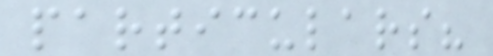particulars?
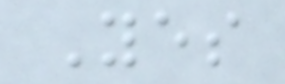Yes
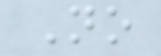No
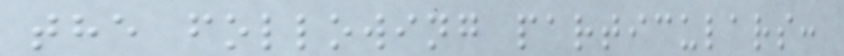the following particulars:
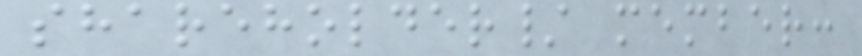shareholder/ member:
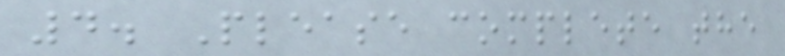4. Please complete the
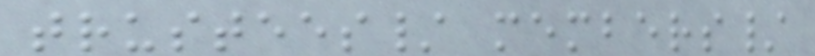trustees/ members/
